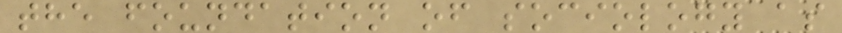the foundation of sociology as
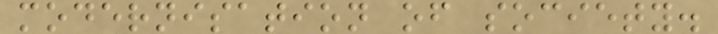modernisation of society.
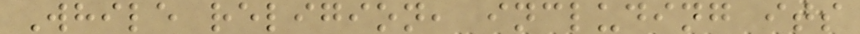While religion, including its
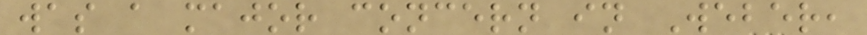was a major concern in Weber,
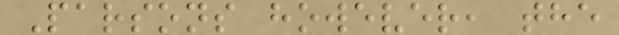Parsons however, the
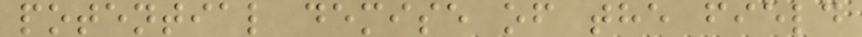potential demise of the field
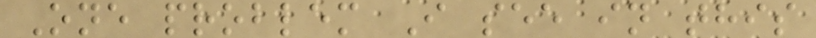One problem I see in this
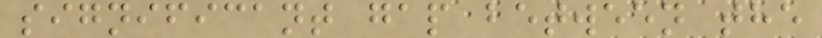significant gap between the
